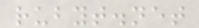rubyt.net
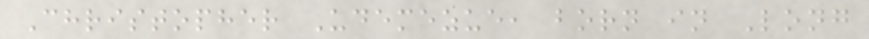Christopher Udemezue, born in Long
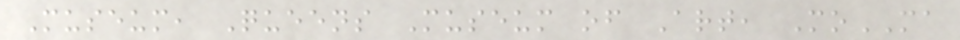Museum, Queens Museum of Art, MoMA
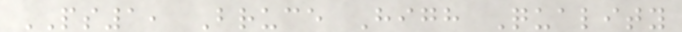PS1, Bruce High Quality
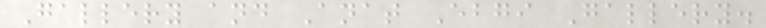Gallery and Anat Ebgi Gallery.
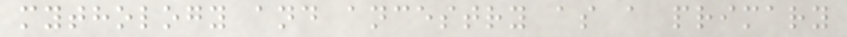mythology and ancestry as a primary
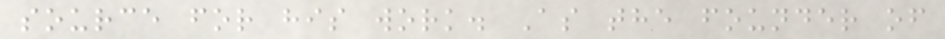source for his work. As the founder of
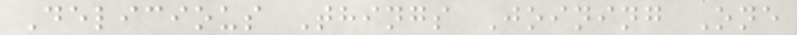Delicious Things Joining One
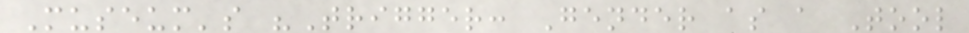Museum's "Trigger: Gender as a Tool
